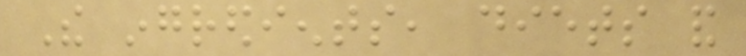The ingredients, diets and
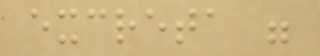excreta were
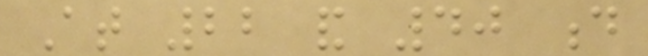At 22 and 40 d
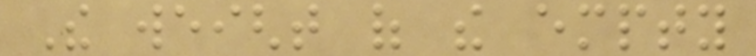The weight of the empty
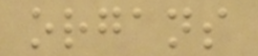organs
